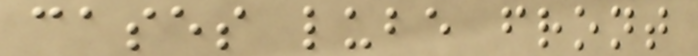cases lube front
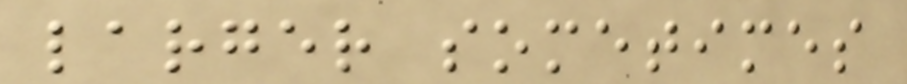larger sometimes
